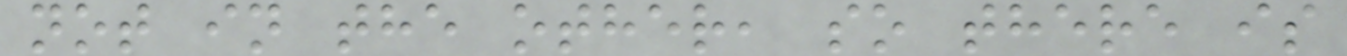not in the other, so there is
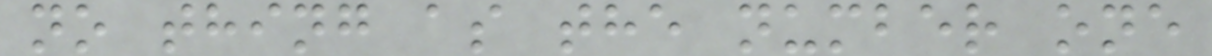no thing as the number one
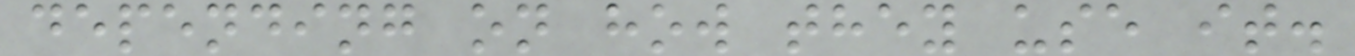depending on how they use it.
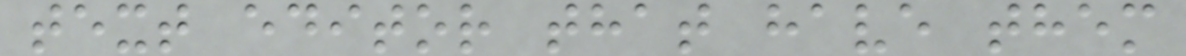text editor that have them
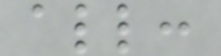all:
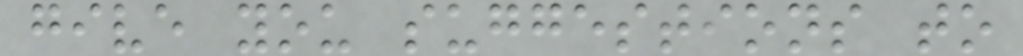give you suggestions to
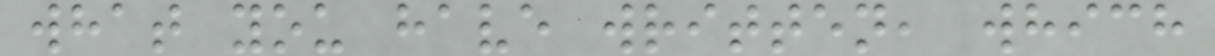what you have written, which
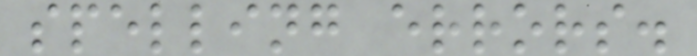spelling errors.
